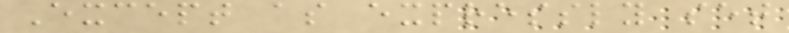Except as expressly set
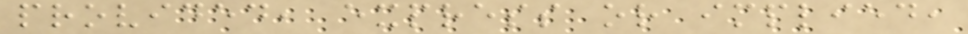provided, express or implied,
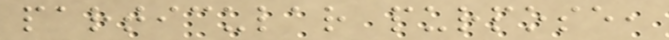particular purpose,
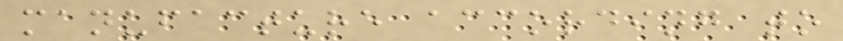manufacture according to
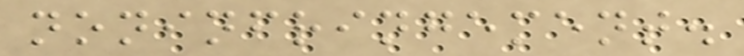noninfringement.
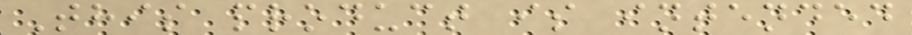This product is intended
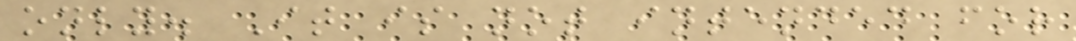only. It is not intended for
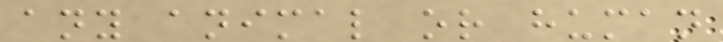any animal or human
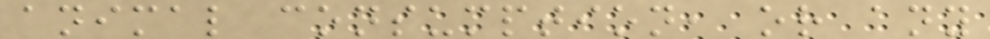animal consumption, or any
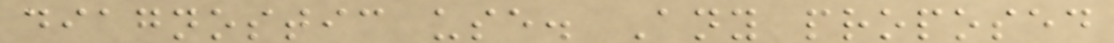diagnostic use. Any proposed
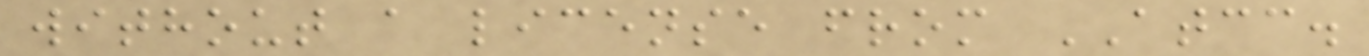without a license from ATCC.
